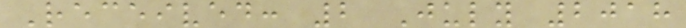Received: 2 July 2018
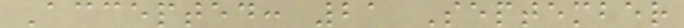Accepted: 21 September
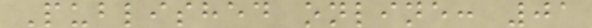Published online: 01
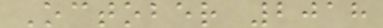October 2018
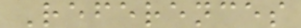References
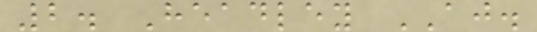2. Headley AJ.
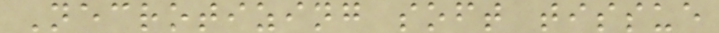Necrotizing soft tissue
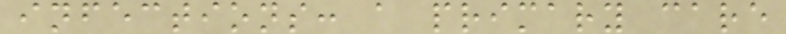infections: a primary care
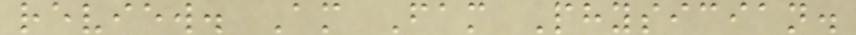review. Am Fam Physician.
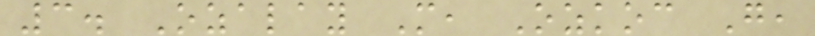3. Ozalay M, Ozkoc G,
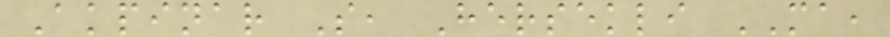Akpinar S, Hersekli MA,
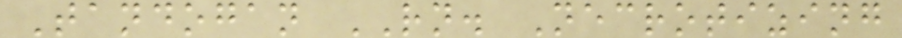Tandogan RN. Necrotizing
